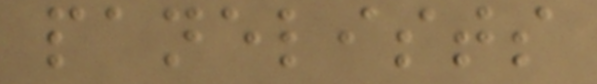panelists
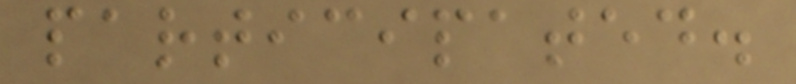participated.
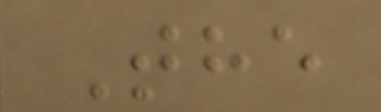The
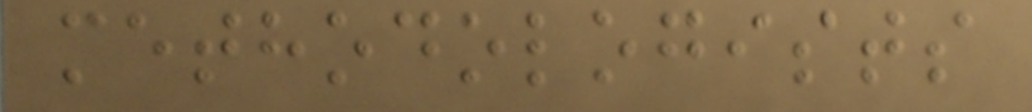methodologists
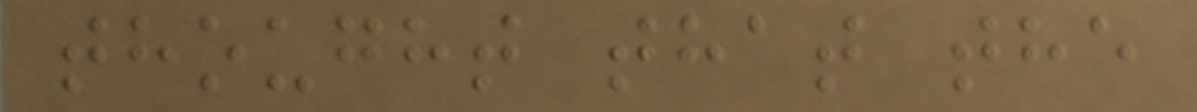thought that the
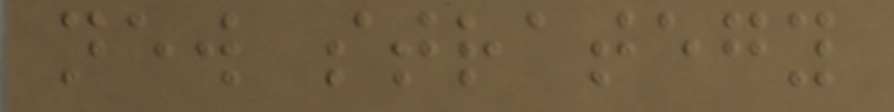new strategy
